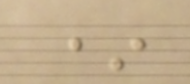*
